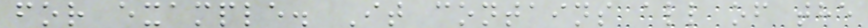for example. It contains all of the
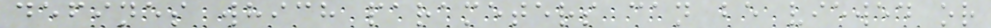defines which parameters can be viewed or
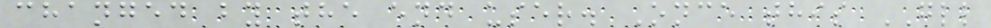changed by the end user. Once this GLL
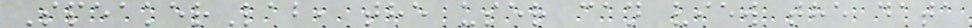SpeakerLab, the user can view the data
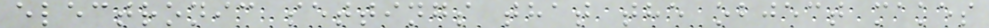electronic settings that the object makes
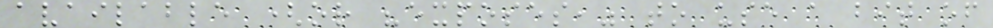available (or "exposes," to use a bit of
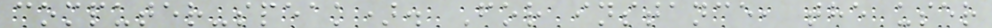computer-speak). For instance, the user
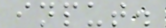input.
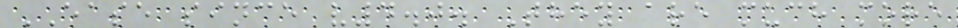EASE since v4.0. They are much more
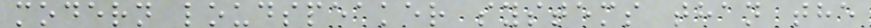modern loudspeaker systems than the
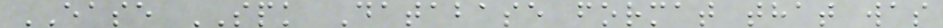EASE SPK Database format that was
